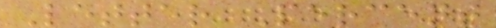Letter Percent
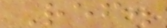Ref.
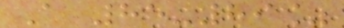A 85-89%
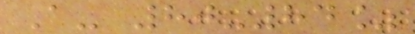A- 80-84%
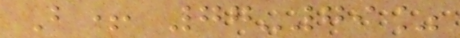B+ 77-79%
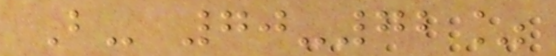B- 70-72%
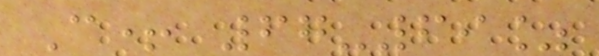C+ 67-69%
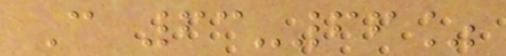C 63-66%
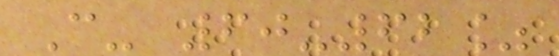C- 60-62%
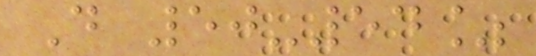D 50-54%
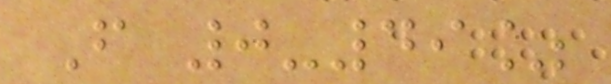F 0-49%
